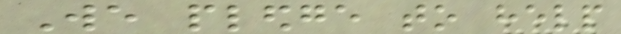We pledge to help
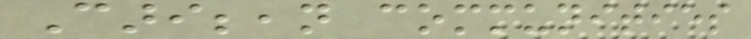Caribbean communities
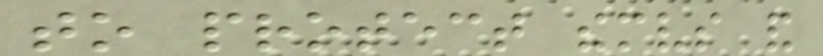to protect themselves and
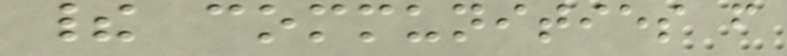their communities from
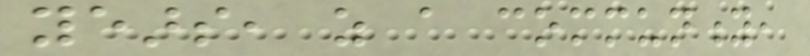years, as a community,
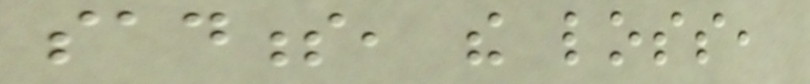sadness, the loss,
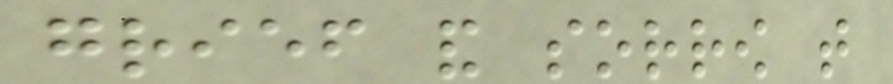grief and sorrow that
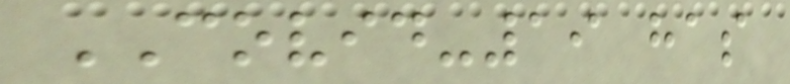COVID-19 has
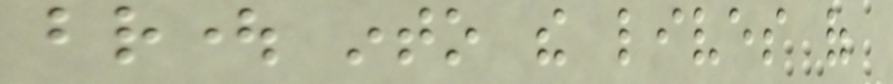brought into the lives of
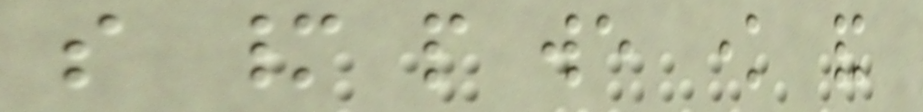so many people we know and
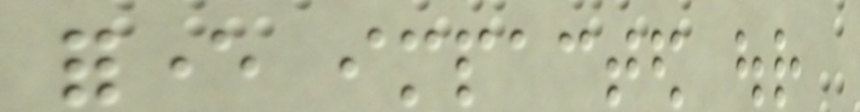forever impacted our
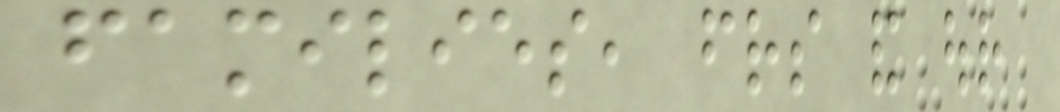families, friends and our
